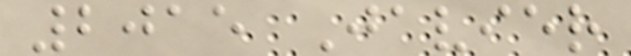2015 Javier
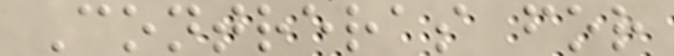Contreras for
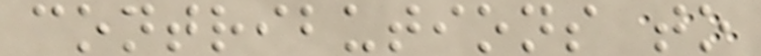contributions to
